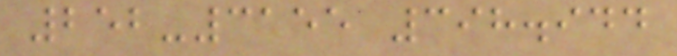252-3155 398.944
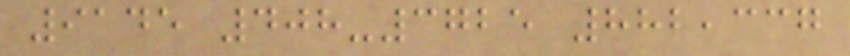9145 408-3725 882,337
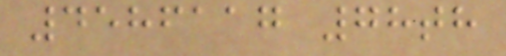4586117 78th
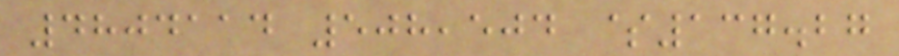4804114 508,504 $137.27
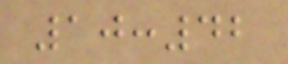10:42
